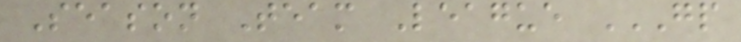Season Team League GP
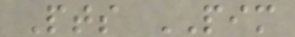Pts PIM
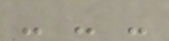- - -
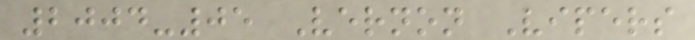2004-05 Vernon Vipers
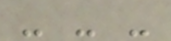- - -
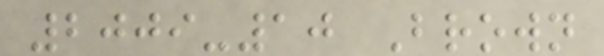2009-10 Brown
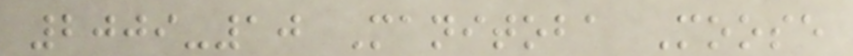2009-10 Manitoba Moose
